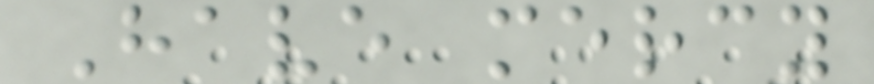Have mercy
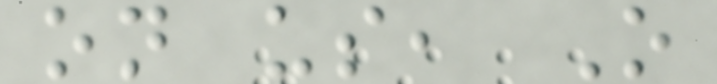on us, O
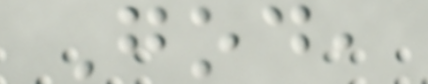God,
